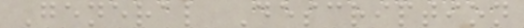General Description
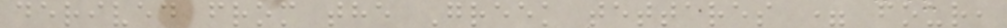derived from the Greek tettares = four,
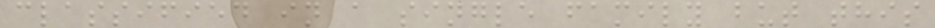classified in a single family but this
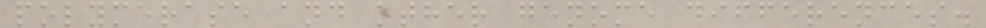polymerase and other genome differences.
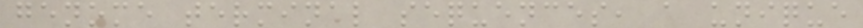genome terminal sequences, a unique
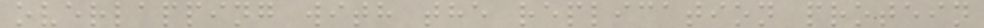overlapping with the replication protein
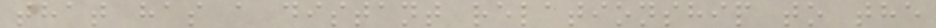that has a distant relationship to the
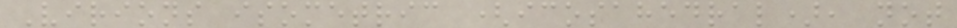Virions isometric (icosahedral), not
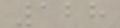128
